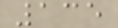135
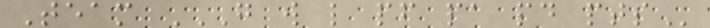Team G W L PF PA PD PTS
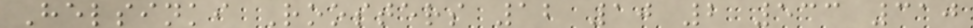Helsinki Roosters 12 10 2 533 310
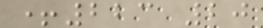+223 20
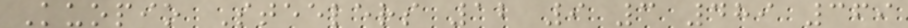Kuopio Steelers 12 9 3 489 369
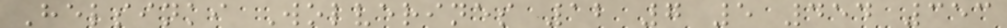Helsinki Wolverines 12 7 5 454 353
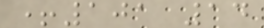+101 14
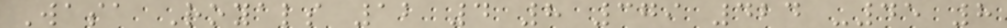Wasa Royals 12 4 8 379 424 -45 8
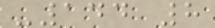-144 8
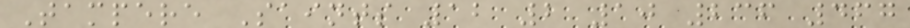Tampere Saints 12 2 10 236 467
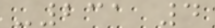-231 4
